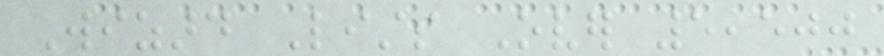Wizard Lists Over 5,500
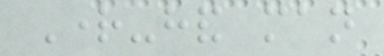Right-hand man
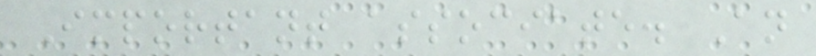Important associate. An
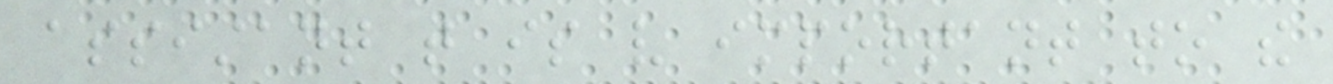assistant that is very important to the
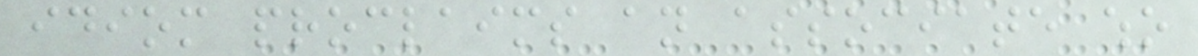idiom proclaims an associate who
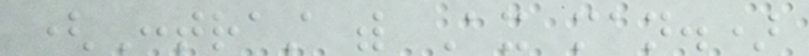(Contrast with Ax man.)
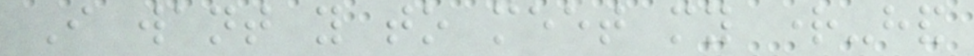I want you to meet my right-hand
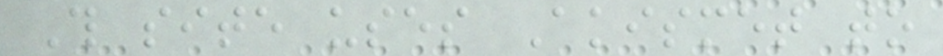This site uses Akismet to
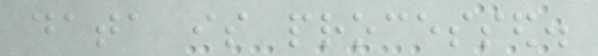data is processed.
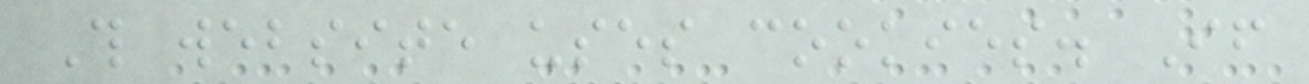This website uses cookies. If
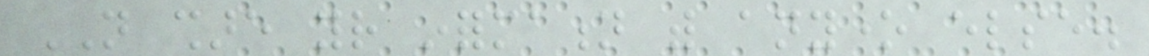NOT share your information with anyone else.
